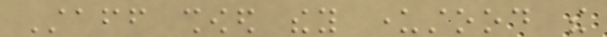Staff showed they understood the
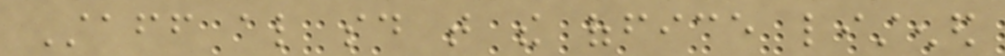Staff also said that the office listened
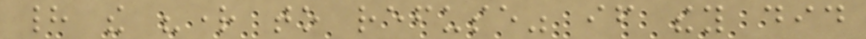had the "right to refuse" if they did
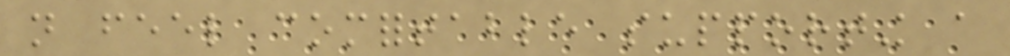not feel comfortable supporting a
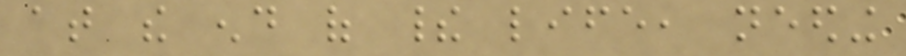at the end of their life, needing
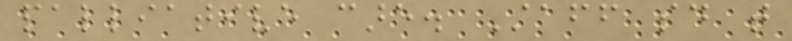palliative care. Staff said that
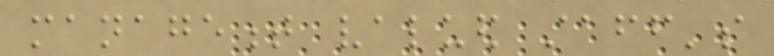management valued staff's
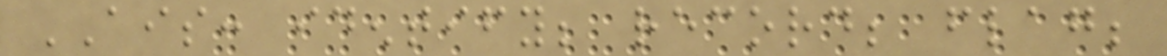AIS: identify; record; flag;
